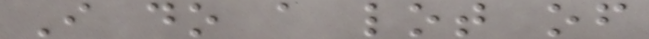I do a lot of
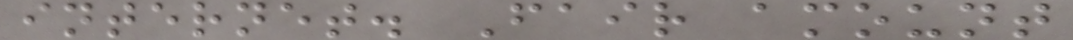internet. Fair amount
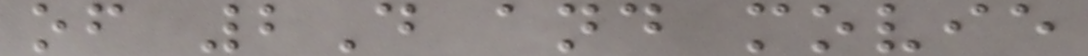of 2D and movie
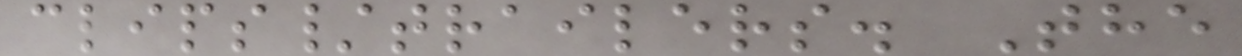clips/trailers. The
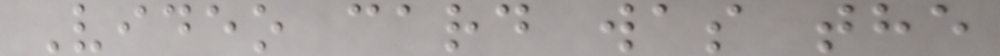Video card was the
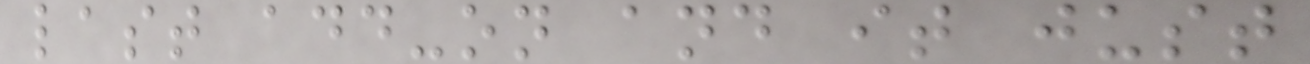last add-on and it just
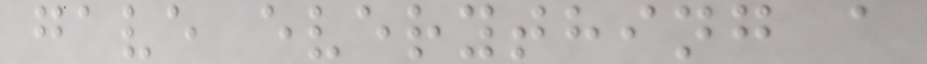gave everything a
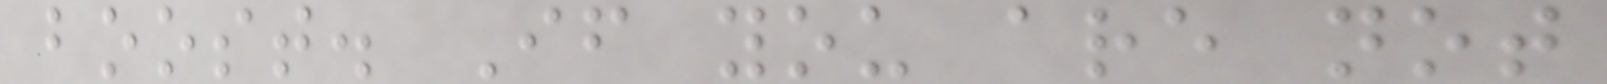boost. If you are not
